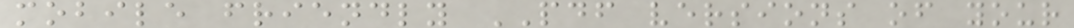mobile friendly PDF versions of your
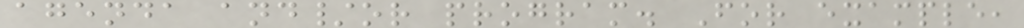agenda and/or program. For example,
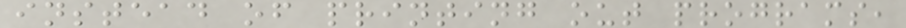instead of printing out programs,
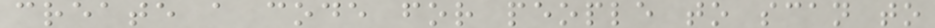create a code for people to scan to
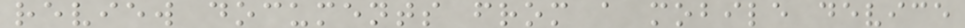review documents from a mobile device
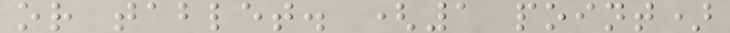or tablet. (1 point)
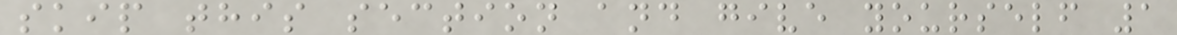skip this section and give yourself 1
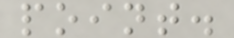point.
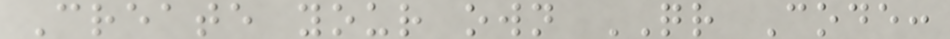Create your own QR Code:
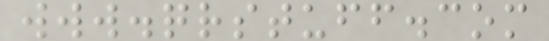www.qrstuff.com
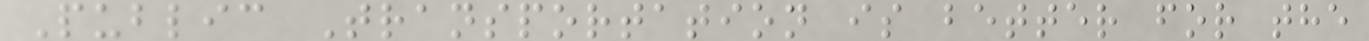Public Transportation is better for the
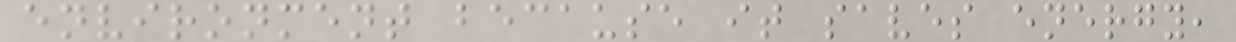environment because it saves energy,
